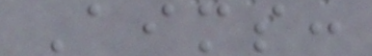Aims:
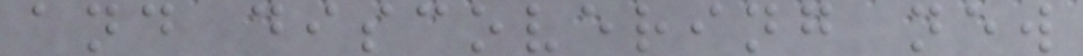and discovering new
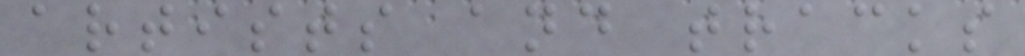artists and tracks
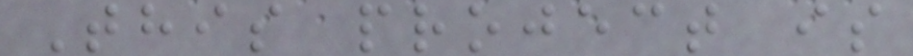This project is
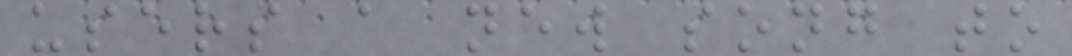users a new song to
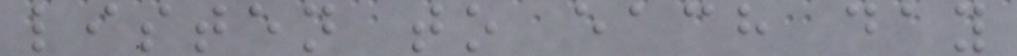listen to each day
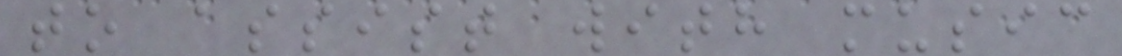to assist with music
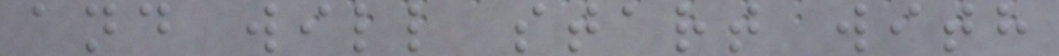and will start with
